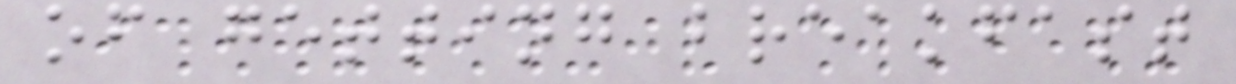of getting breakfast
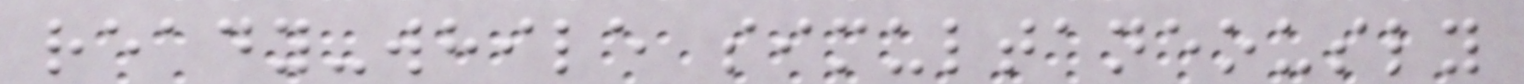ready-while simultaneously
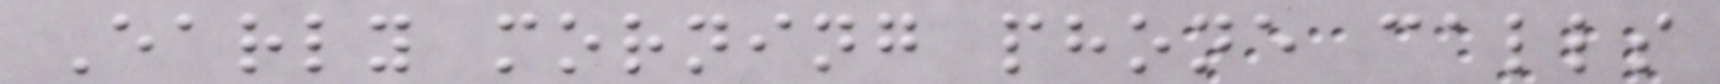Early morning phone calls
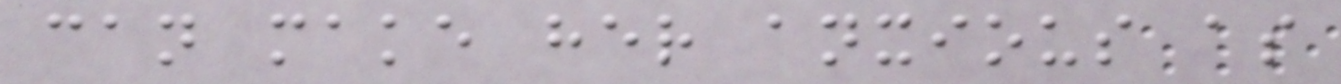can make her anxious as
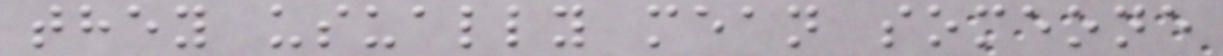they usually mean someone
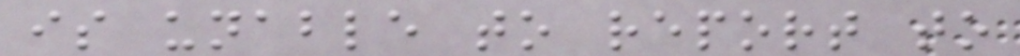is unable to report to
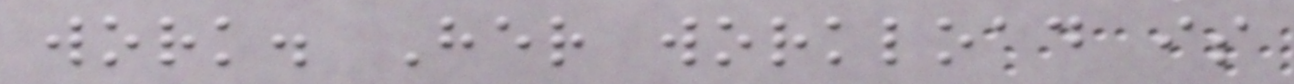work. Her workload is
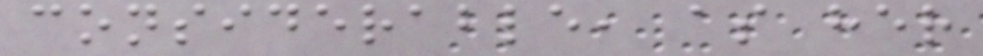considerable, as her
